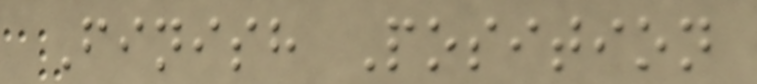Finish Position
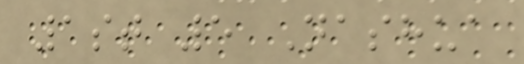1st 5 Nashua
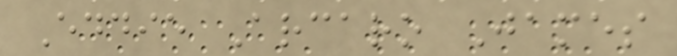Eddie Arcaro James
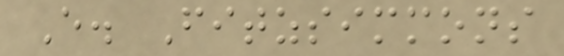E. Fitzsimmons
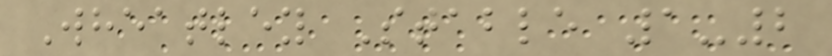Wheatley Stable 1-2
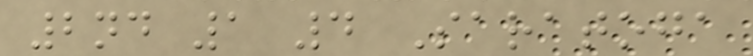2nd 1 4 Saratoga
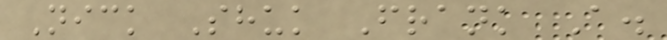Nick Shuk Frank A.
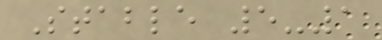Stable 5-1
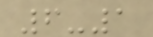6-1
